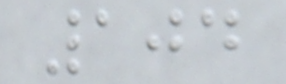104
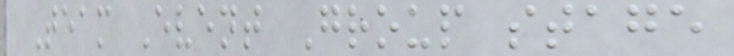Team Event Group stage
